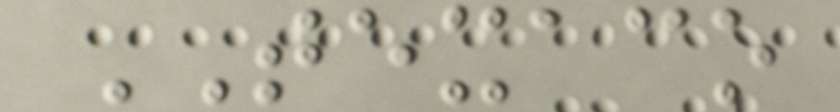TEXACO
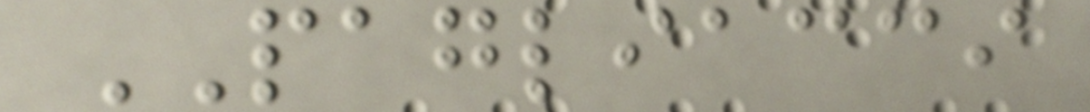PAGLIACCI
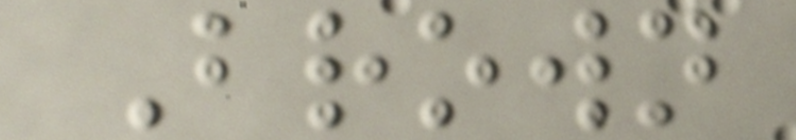Brown
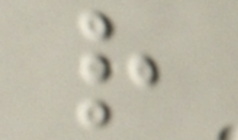r
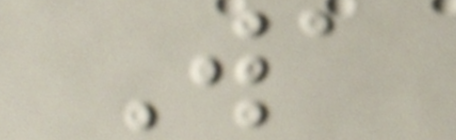Wa
